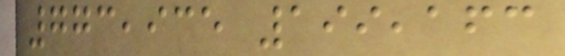773,935 199,163
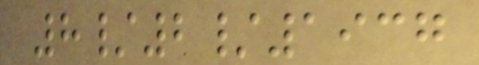8/2/1937
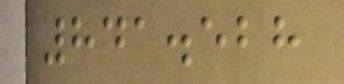841.528
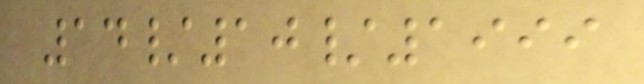14/10/1999
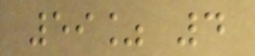59% 4
